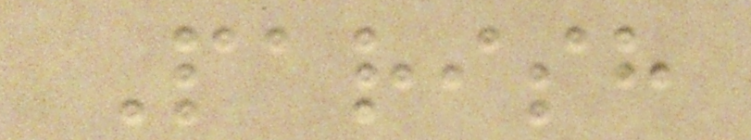Parish
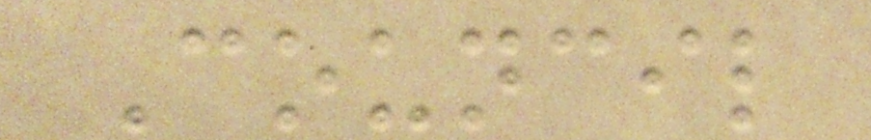Council
